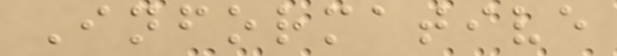Informative
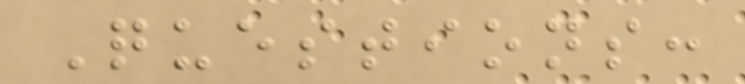Questions:
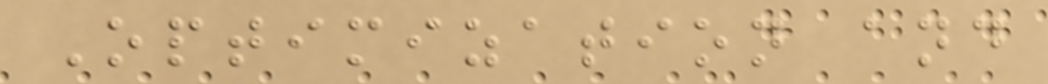Optimization and
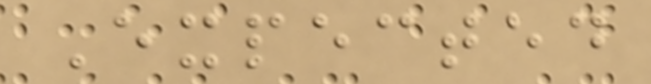Expected
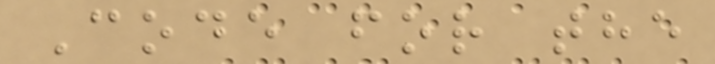Code for the
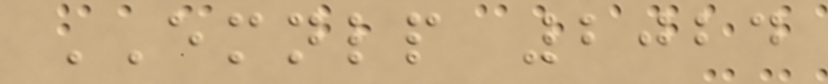EMNLP 2024
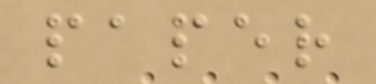paper
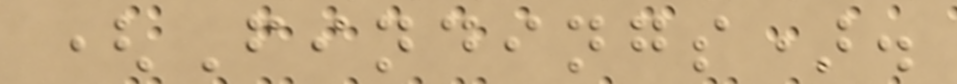(Findings).
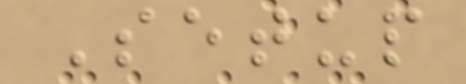Setup
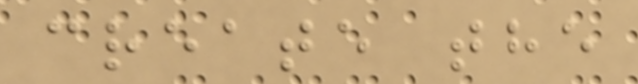create the
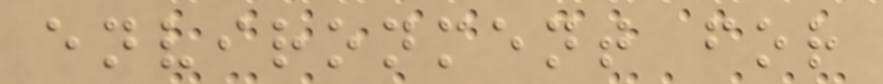environment for
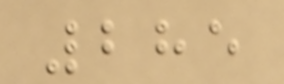285
